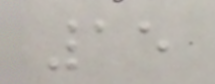15
